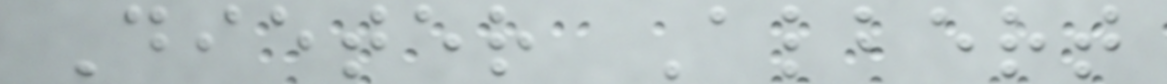Dieter Albert
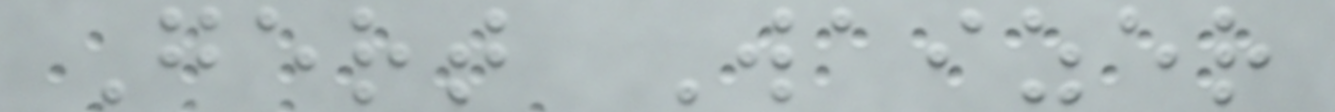Gert Waizer
